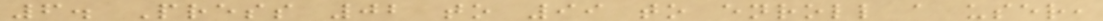6. Press 02 to 99 to enroll a user,
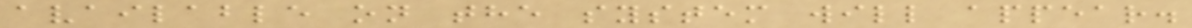available on the system will appear.
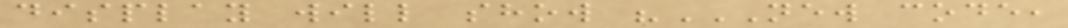display will show "NEW CODE,
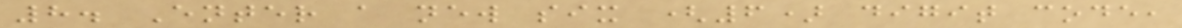8. Enter a new six (6) digit code,
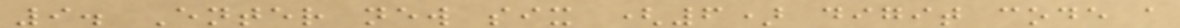9. Enter new six (6) digit code a
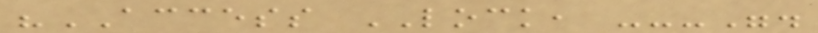"ACCESS LOCK, ---".
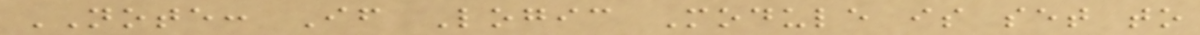NOTE: If Logic Module is set to
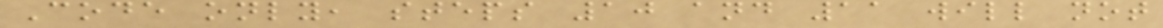Code only, steps 10 and 11 will not
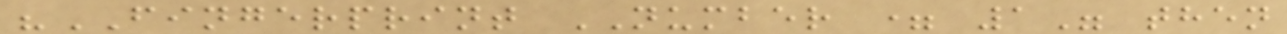"FINGERPRINT NUMBER = 1" then
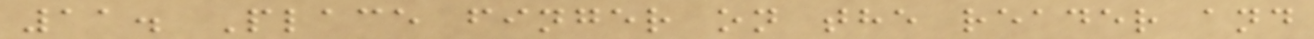11. Place finger on the reader and
